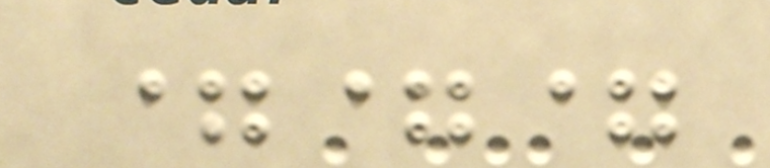===
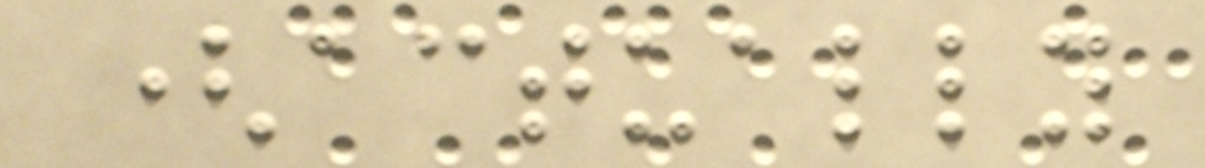(actually
